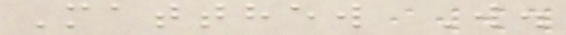Matthew W.
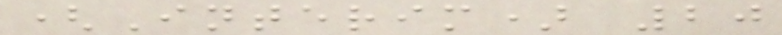(Interim) 20
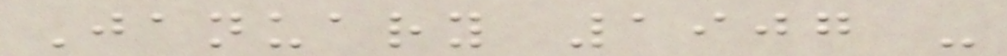January 1907 -
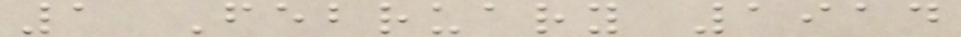1 February 1914
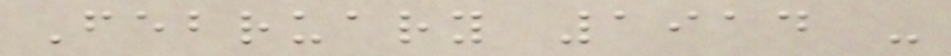February 1914 -
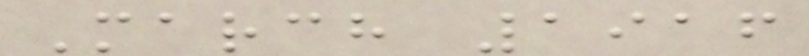March 1916
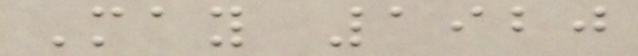May 1920
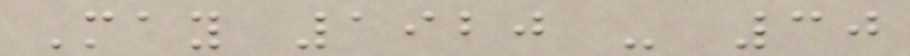May 1920 - 30
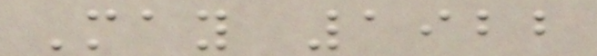May 1922
